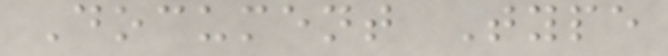Document Type
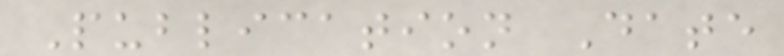Publication Date
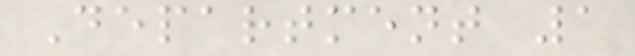Department 1
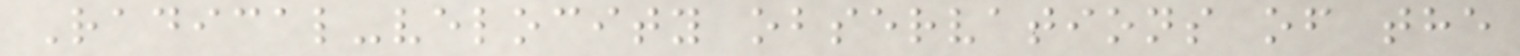Radical-velocity observations of the
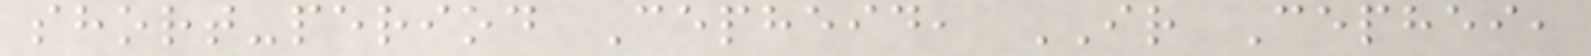short-period Cepheid, IR Cephei,
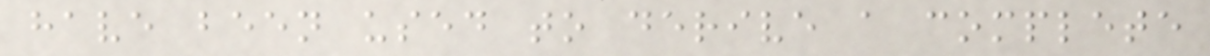have been used to derive a complete
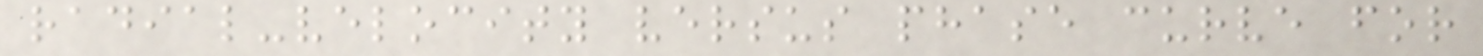radial-velocity versus phase curve for
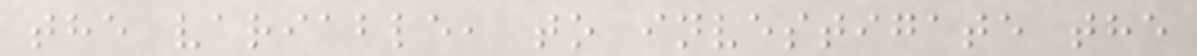the variable, to investigate the
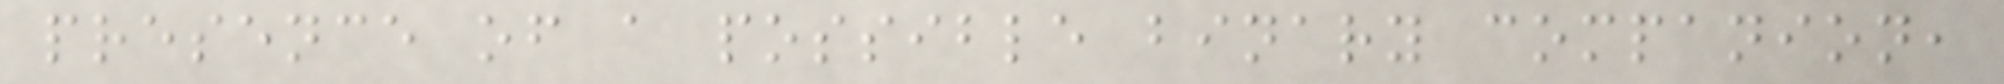presence of a possible binary companion,
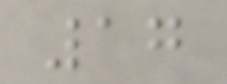17
